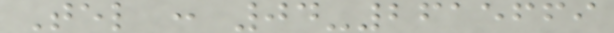Tel : 04-2615669
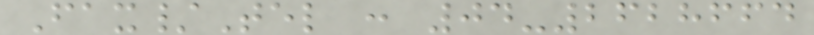Fax/Tel : 04-2628664
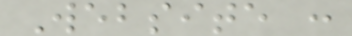Website :
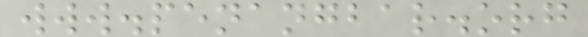www.penangbar.org
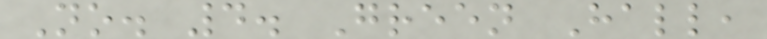No. 4. Green Hall,
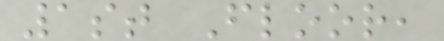1st Floor,
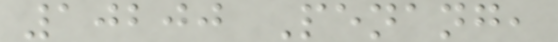10200 Penang,
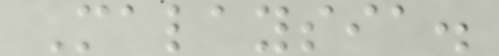Malaysia.
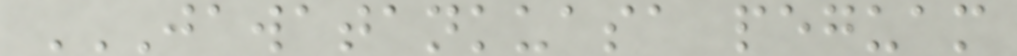JAWATANKUASA PEGUAM
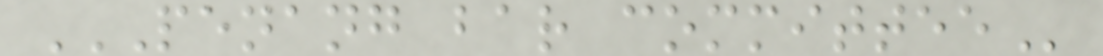PENANG BAR COMMITTEE
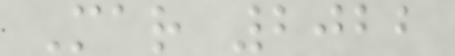Mar 2022
